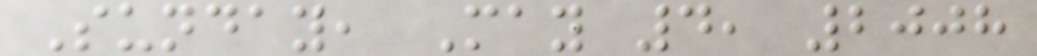Sunday, May 4, 2008
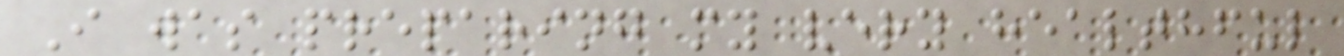I was preparing my very healthful
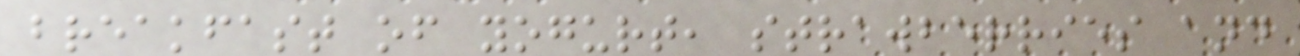breakfast of yogurt, strawberries and
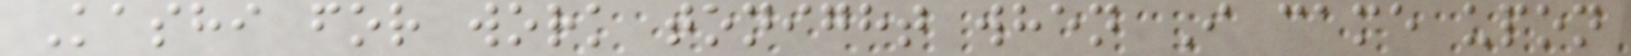Kashi for work tonight when I came upon
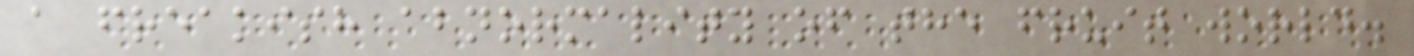a freakish abnormality of the fruit world.
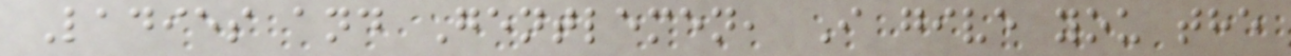Ladies and Gentlemen, I give you the
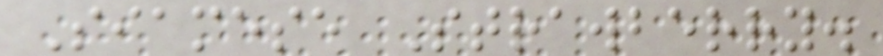Siamese Strawberry.
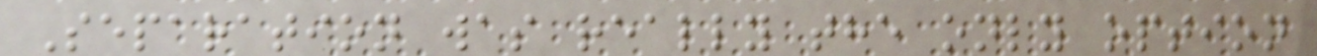Separation was really the only option
